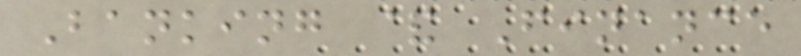Banking & Finance
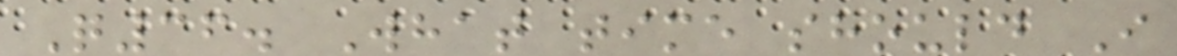Q36. What time should I
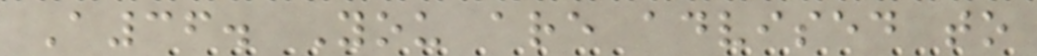A36. You are advised to
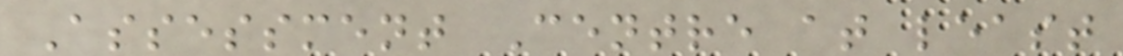Assessment Centre at least
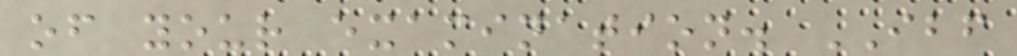of your examination. IBF
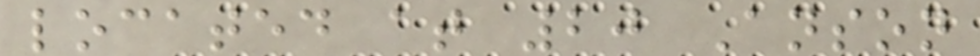located at 20 Anson
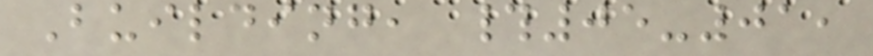Building, #05-01,
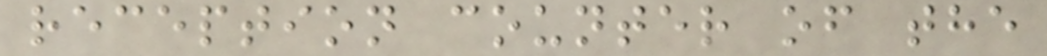reception counter of the
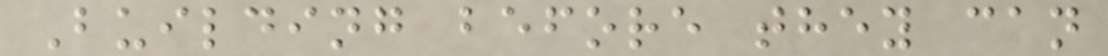Building before they can
